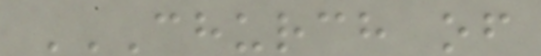CHURCH OF
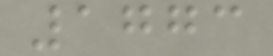1773
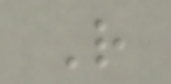R
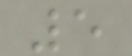5
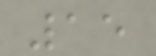15
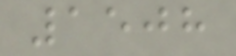1508
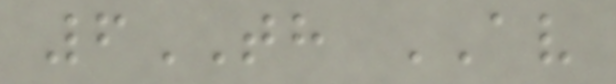6TH AV
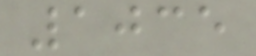1035
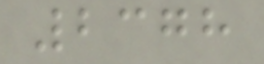2378
